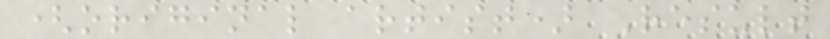(original artist) Result
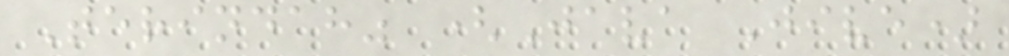Terindah" (Java Jive)
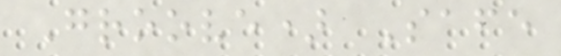Groove) Safe
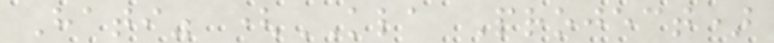Hati" (KLA Project)
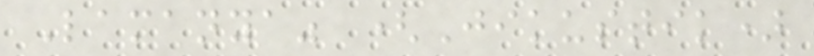Lamanya" (Jikustik)
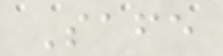Safe
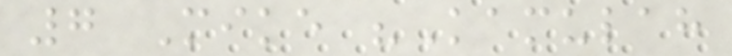7 Mike "Kamulah
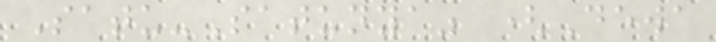Satu-Satunya" (Dewa
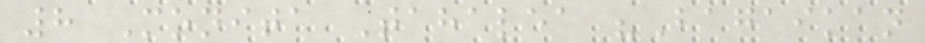8 Monita Tahalea "Bagaikan
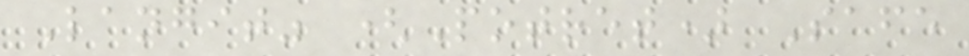Langit" (Potret) Safe
